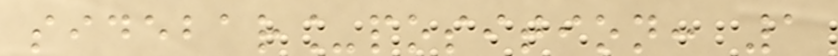sidebar_position: 1
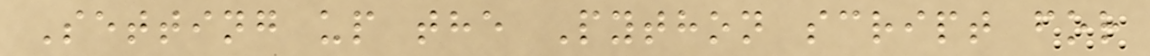Setting up the Python script for
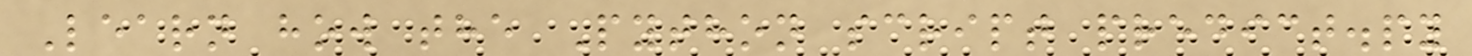Learn how the Python script predict.py
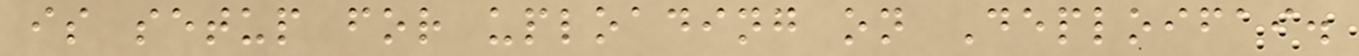is setup for uploading on Deploifai.
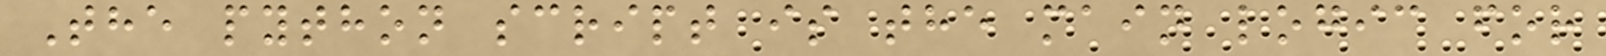The python script is the main logic for
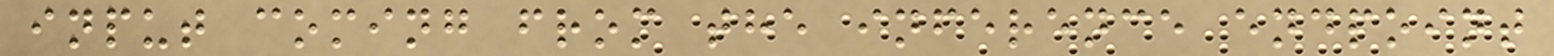input coming from the inference endpoint
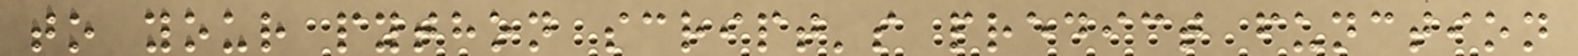to your python script's predict function
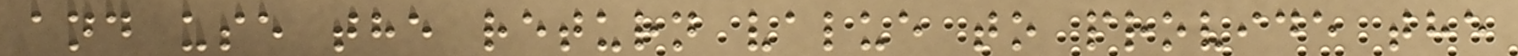and use the return value to provide the
